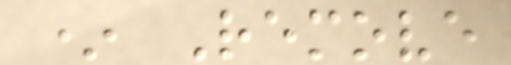* Remove
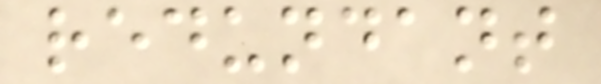redundant
